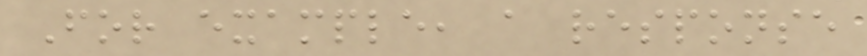For example, a response
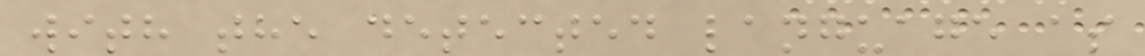with the detected language as
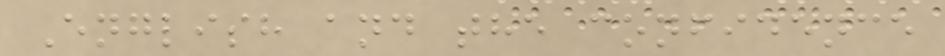English and the confidence
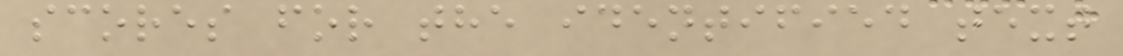scores for the identified text
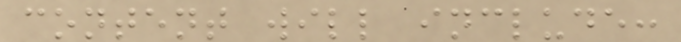content will include:
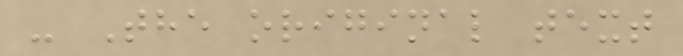- The original text
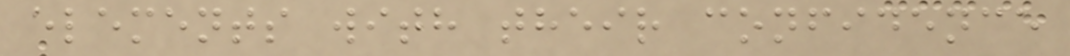elements with their confidence
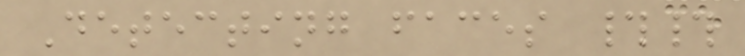Detecting faces ##
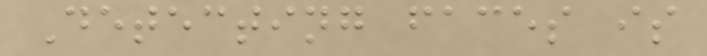Detecting faces is
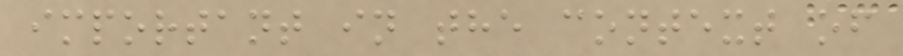important in the context of
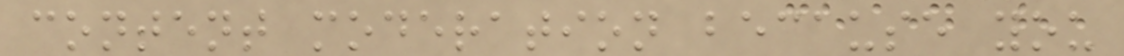content moderation because you
